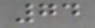74
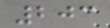203
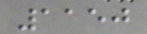1150
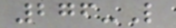276-L
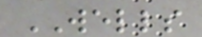WELLS
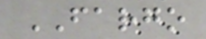FARGO
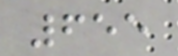655
